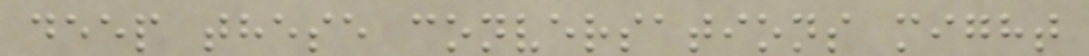deep these conversations might
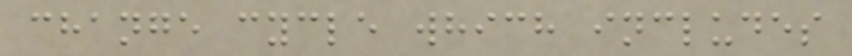change cycle which includes
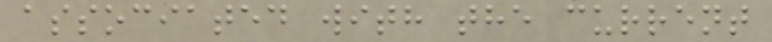associated with the current
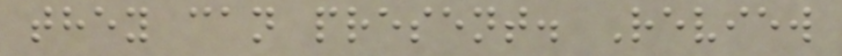they can present. Review
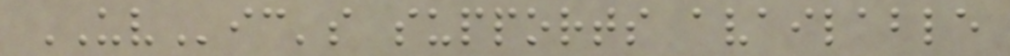UVic's supports available
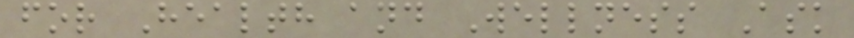for Health and Wellness Ask
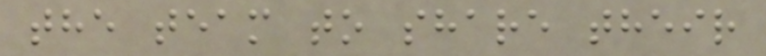the team to share their
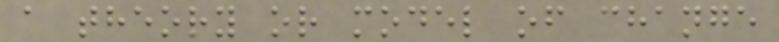a theory or model of change
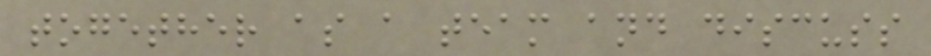together as a team and discuss
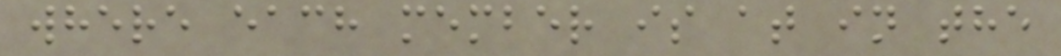where each member is at in the
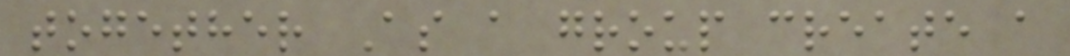together As a group create a
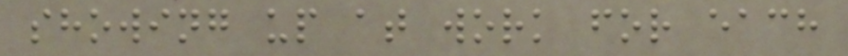showing up at work for each
